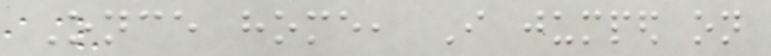Once home, I jumped on
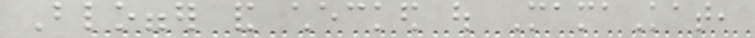Blogger and checked out MamaKat,
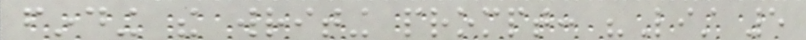finding the writing prompt: "List 5
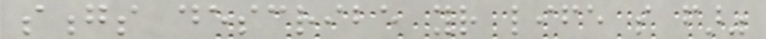songs describe your life so far"
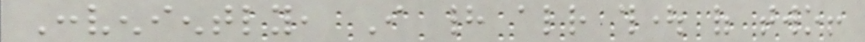Conveniently, I had already thought of two!
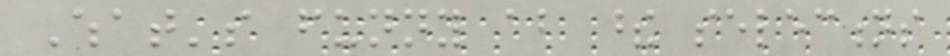What's funny about these selections
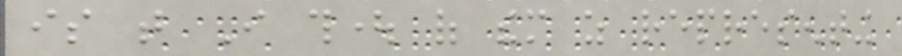is that I thought of them as representing
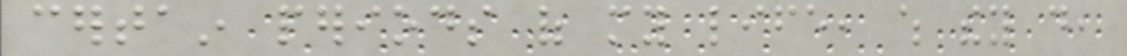certain periods of my life, which they do,
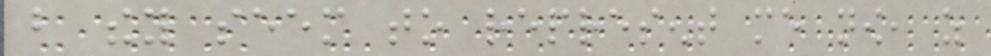but they seem to represent me now, as
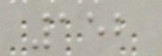152
